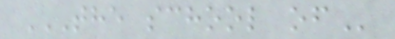THE SCHOOL OF
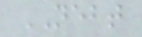NEBT
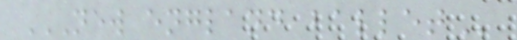NEW ENGLAND BALLET
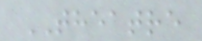THEATRE
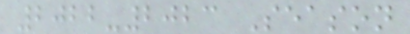2022-2023 Season
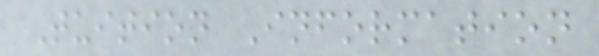Tuition Information
